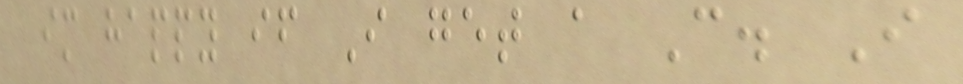im happy if I get a C. I
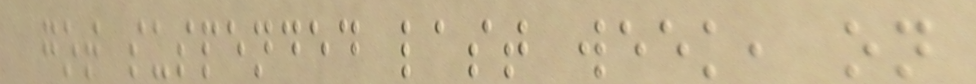got suspended last week, on
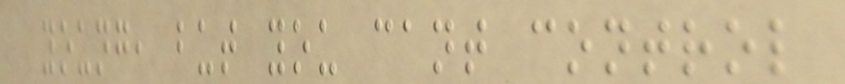young, but you cant control
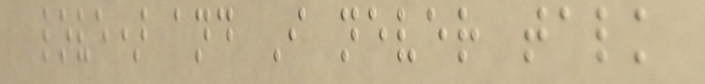love) and I never talk
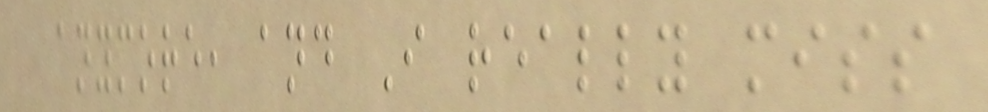anymore, and I really miss
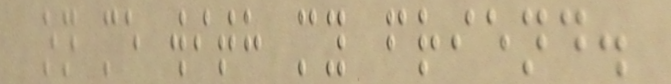on me with my friend.
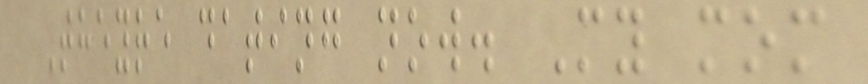Theyre dating now. My mom
